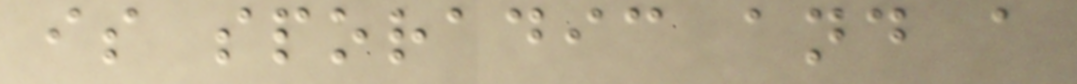is sporadic and a
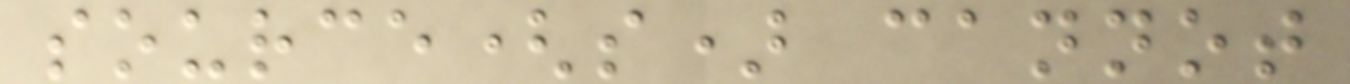source(s) cannot
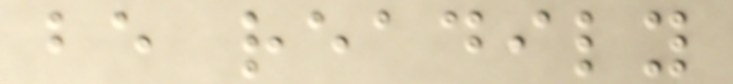be readily
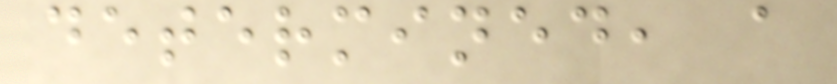determined, a
